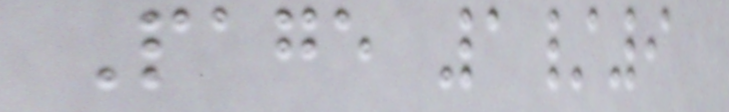Page 1/9
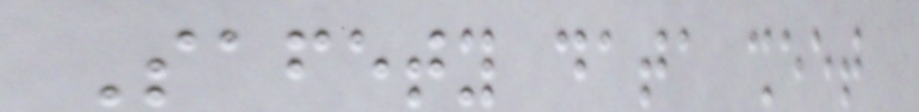Safety data sheet
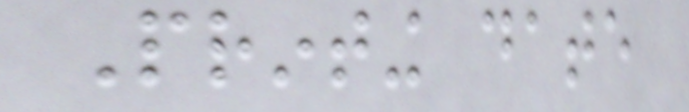Printing date
